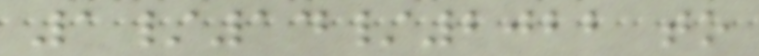1/14/2022 to
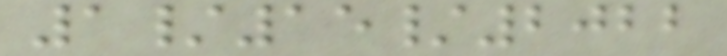1/15/2022
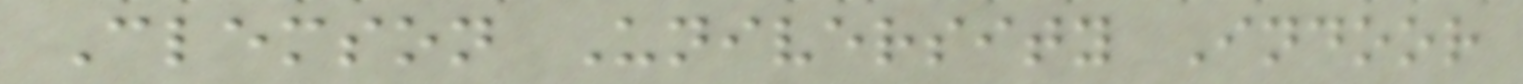Clemson University Indoor
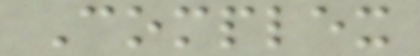Complex
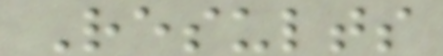Results
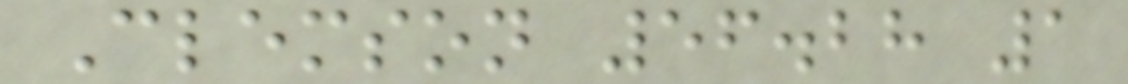Clemson 56.28 1
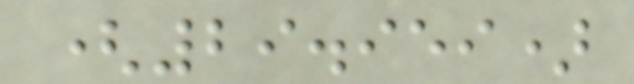(29.959)
